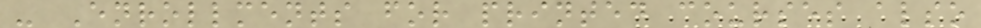- Enrollments for printed courses also
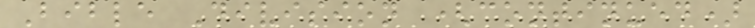Bible Division (continued)
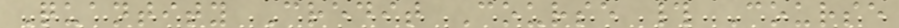Quantity Credit Course # Course
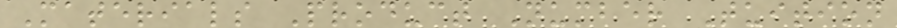Materials Product Number Tuition
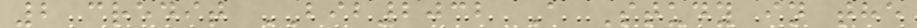2 credit BIB2032 A Study in the
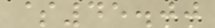$45.00
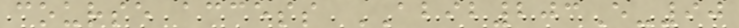course access ABIB203E-90
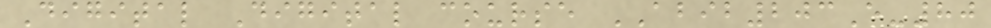Digital Digital course ABIB203E-80
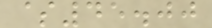$45.00
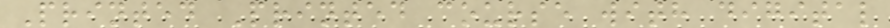Printed Printed course with digital
